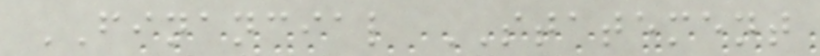FINANCIAL STATEMENT
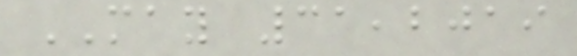MAY 31,2019
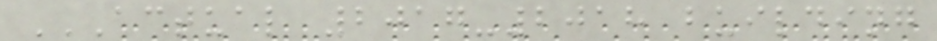ACTUAL 2017-2018 BUILDING
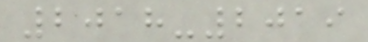2018-2019
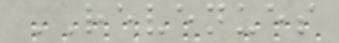REVENUES
